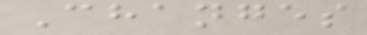Changes
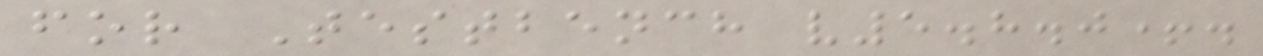for Testbench v5.8.0+.
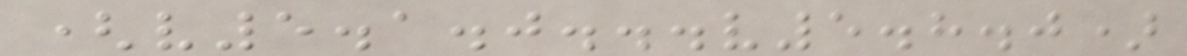(v5.1.0...v5.8.0)
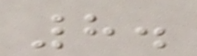8.
